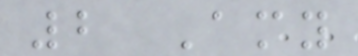2 Amy
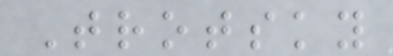Trotsky
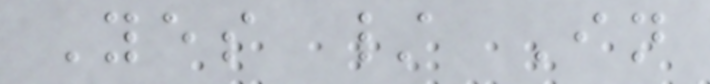Yes / In
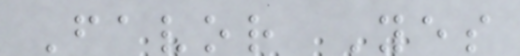Favor Yes
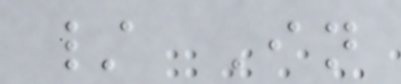/ In
